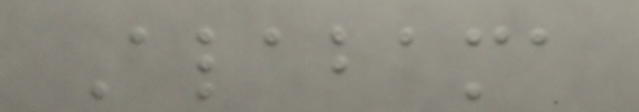Alabama
